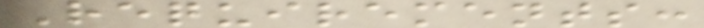Requirements:
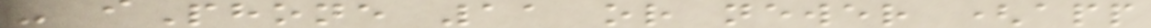- iPhone 11 or newer (app
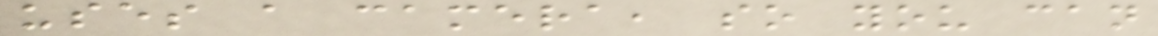uses a camera, so you can
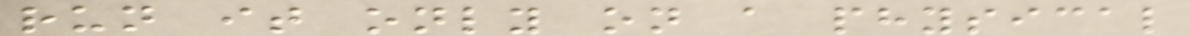run it only on a physical
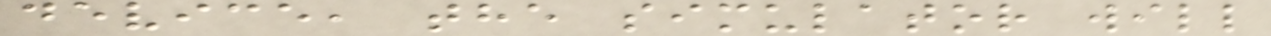device, the simulator will
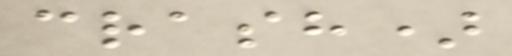crash)
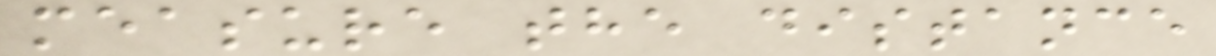measure the distance
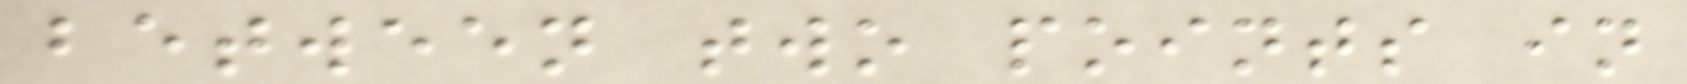between two points in
